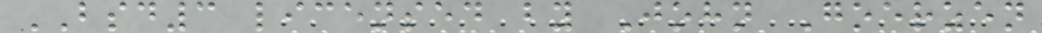BSD3 licensed by John Goerzen
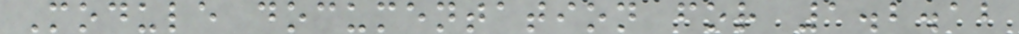Module documentation for 1.2.12
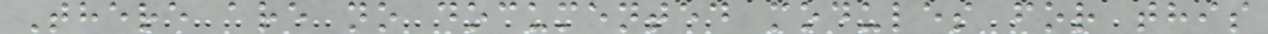There are no documented modules for this
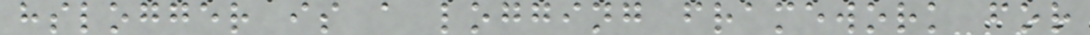hslogger is a logging framework for
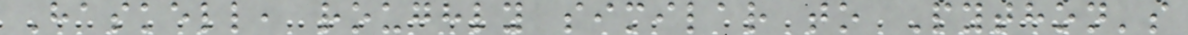Haskell, roughly similar to Python's
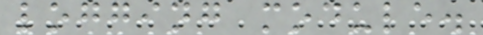logging module.
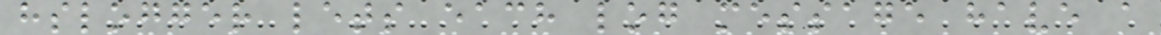hslogger lets each log message have a
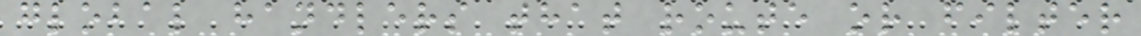global handlers that route or filter
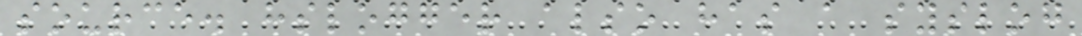source. hslogger also has a syslog
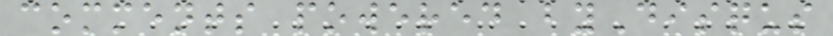comments powered byDisqus
